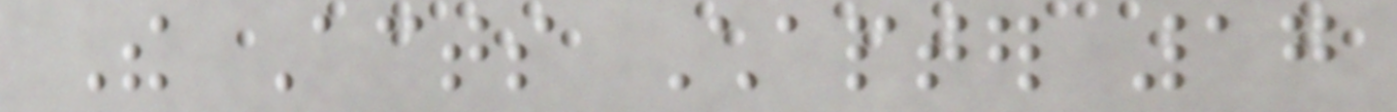The Acts Chapter 17
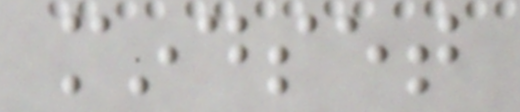mindset
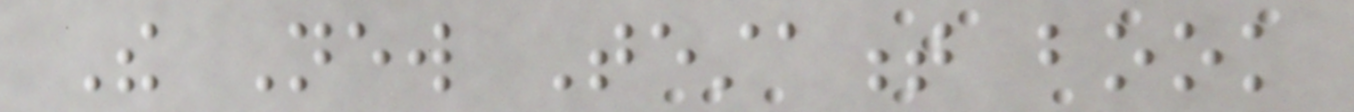The New Testament book
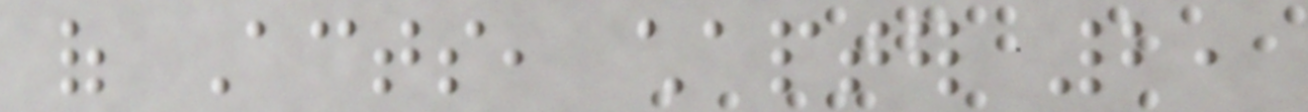of Acts, chapter 2,
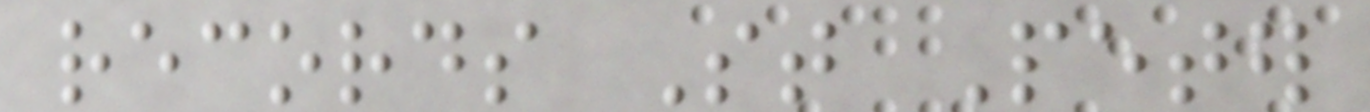records St Peter
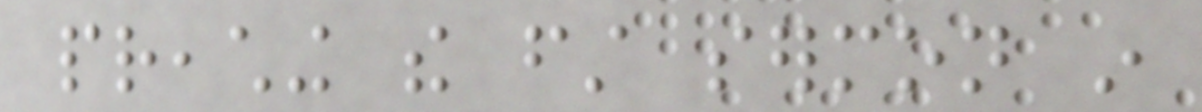preaching the first sermon in
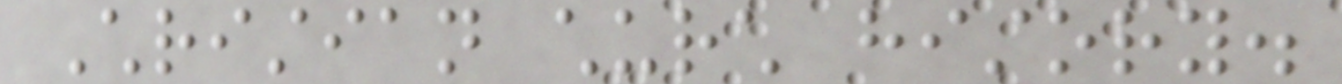Christian church history.
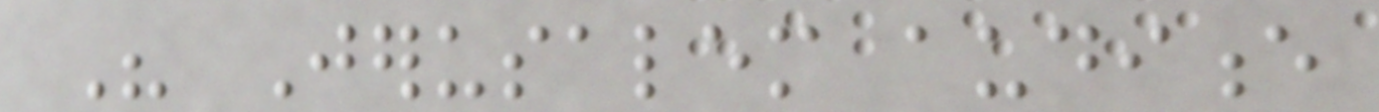His Jerusalem audience
